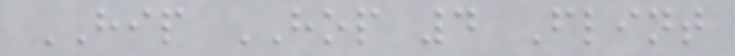HIP HOP 4 Flint
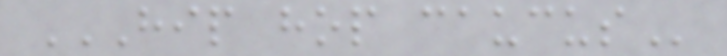HIP HOP CAUCUS
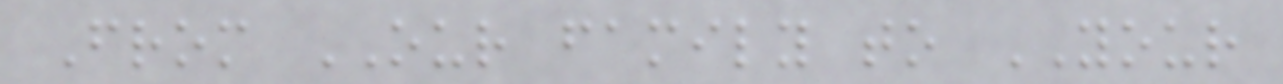From OUR family to YOUR
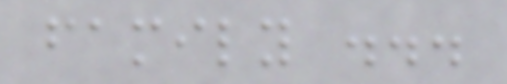family ...
